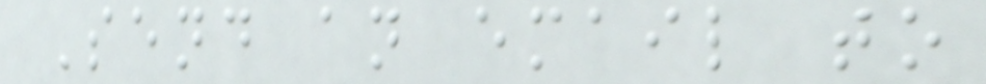Send an email to
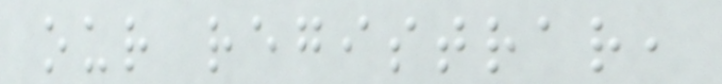our registrar,
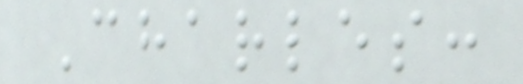Charles:
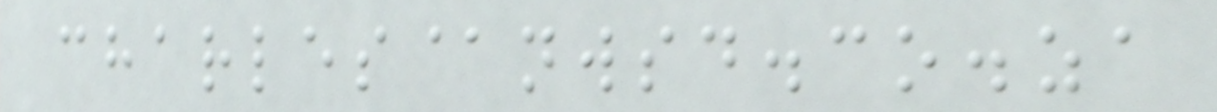charles@nwsd.co.za
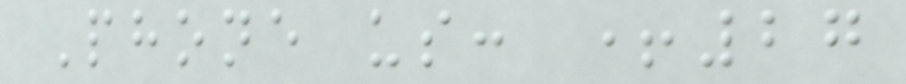Phone us: +27
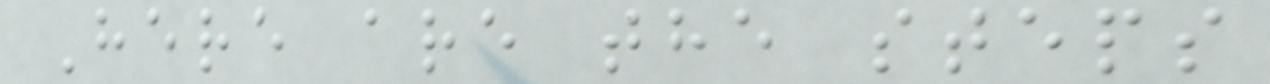Here are the steps
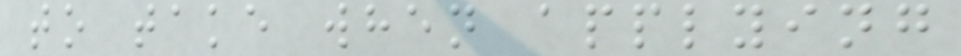to take when applying
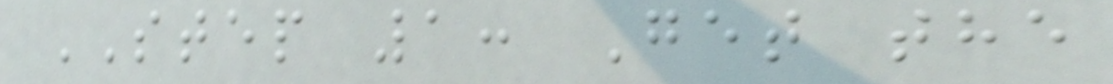STEP 1: Get the
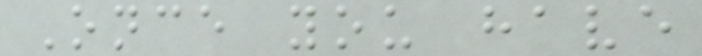Once you have
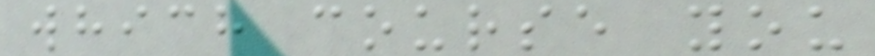which course you
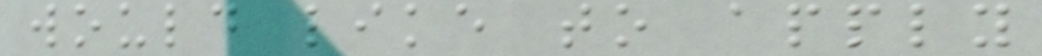would like to apply
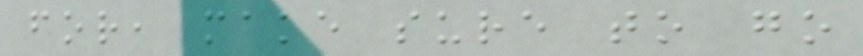for, make sure to go
